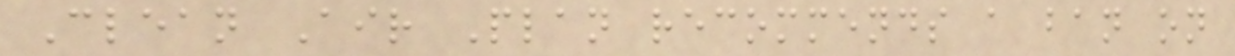Clean Air Plan recommends a ban on
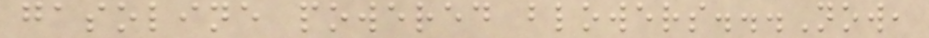gasoline powered blowers...Now,
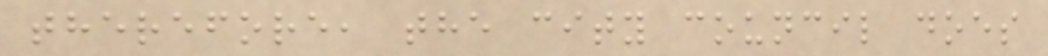therefore, the city council does
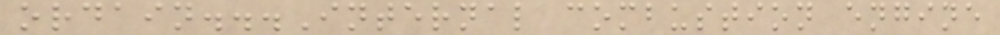ordain...Internal combustion engine
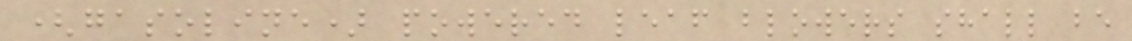(gasoline) powered leaf blowers shall be
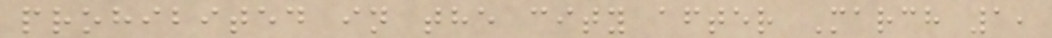prohibited in the city after March 1,
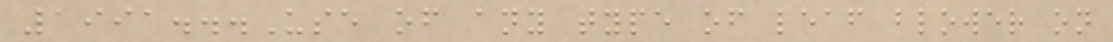1991...Use of any type of leaf blower on
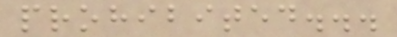prohibited...
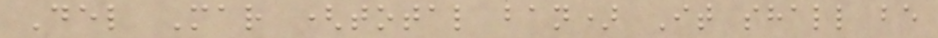Del Mar (total ban) It shall be
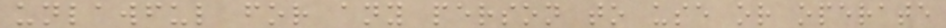unlawful for any person to use or operate
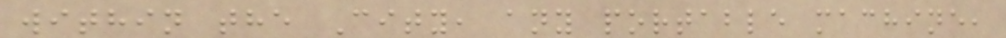within the City, any portable machine,
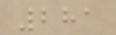281
